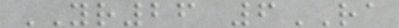YR26 6RA
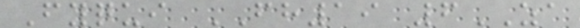Fyqui FH19 6ZA
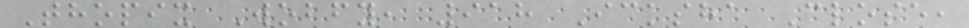Thopix Wobfy, 918 Icksha Close,
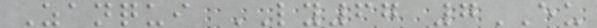Zanqui LY67 7EU
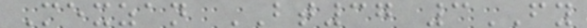Mexzan BT37 3FY
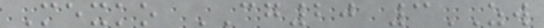Mexko CG20 3ZW
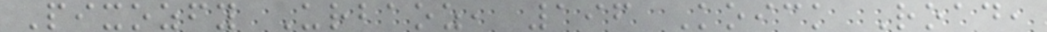Pixozfy Urbaoz, 196 Koick Road,
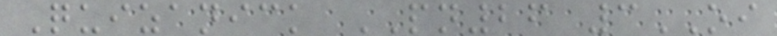Quizanick PN26 3OI
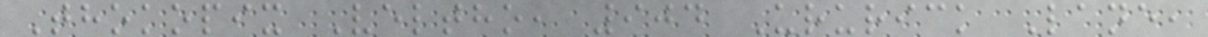Thokopix Veltho, 904 Ururick Lane,
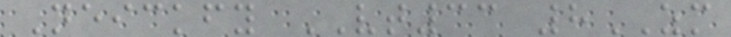Neickfy VT33 8ZM
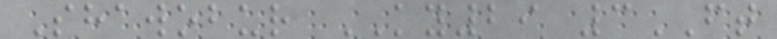Shawobur KY29 3FT
